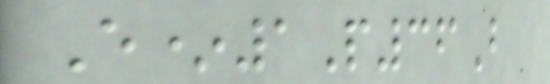E*1P36B
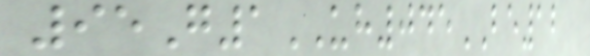95G1UH045BE12
